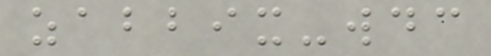zabbix-wdc
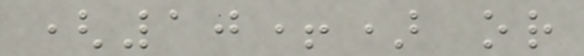(10+) or
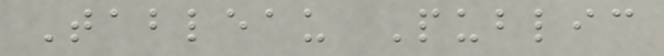Tableau Public
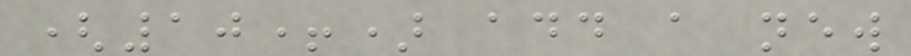(10+) add a new
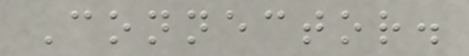Connector.
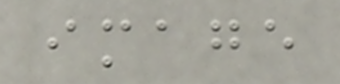image
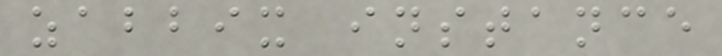zabbix instance
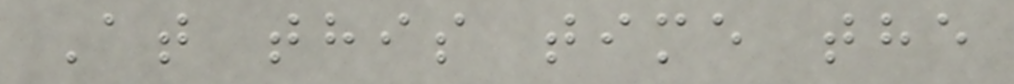At this time the
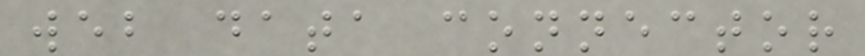web data connector
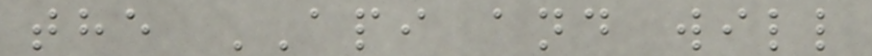the API and will
